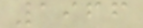1966
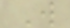W
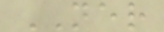NER
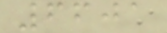6601
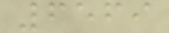6569
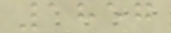1857
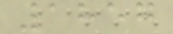1857
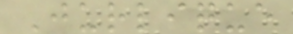Jurlique
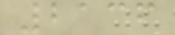2136
